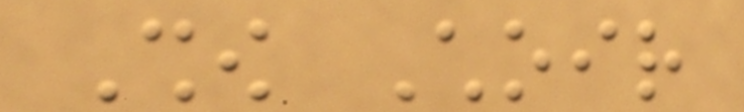Show Choir
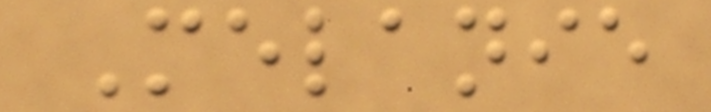Melanie
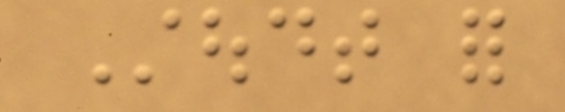Stoudt for
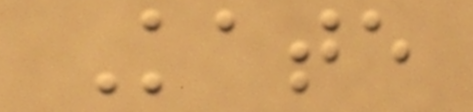Kate
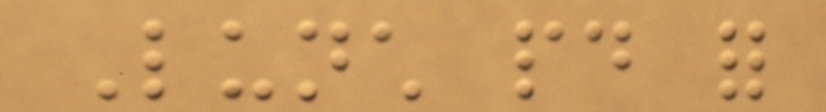Lunch paid for
